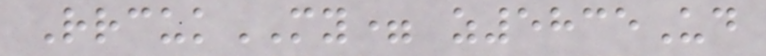RrcukMY= z5835Ud
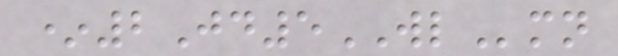*2Jd5WLmn
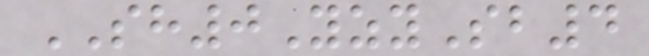SH0YzySb4
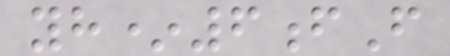yh*6fF
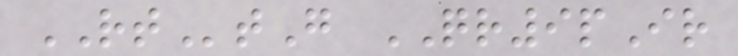RTtG QR9pIr
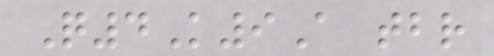Q4K9A tbr
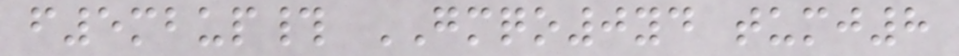f5mbup# GMQO0yd tumj8
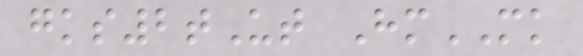gks2tUt HmMK
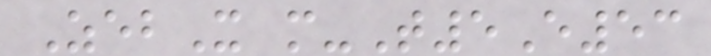ZebX m-T5E53
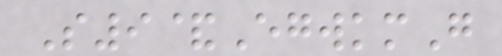S9&EgwkmG
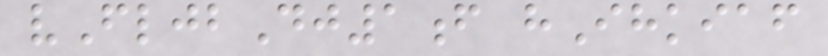vFljbDj1f hIhkiaf
